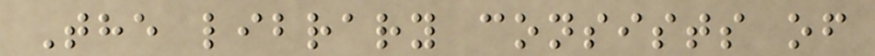The library consists of
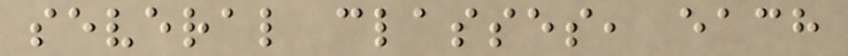several classes, each
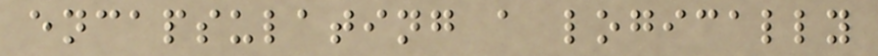encapsulating a logically
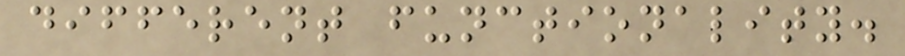different functionality.
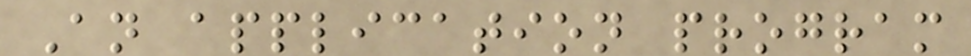An application program
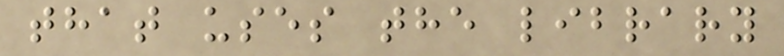that uses the library
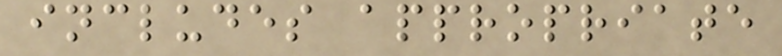includes appropriate
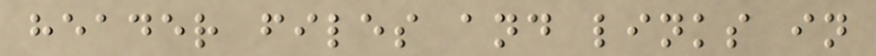header files and links in
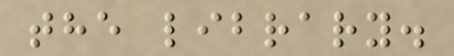the library.
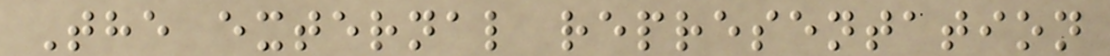The external representation
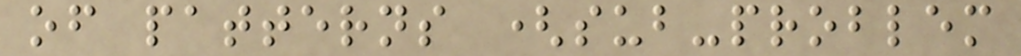of patterns (sub-problem
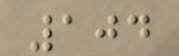104
